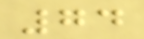74
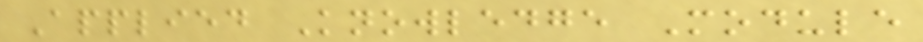Applied Knowledge Module
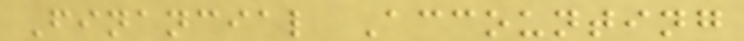Financial Accounting
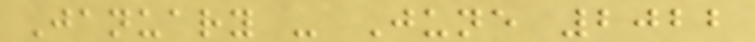January - June 2022
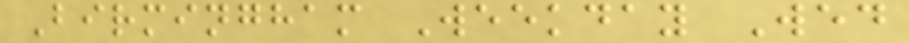Birmingham Weekday Wed
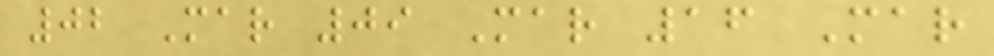02 Mar 09 Mar 16 Mar
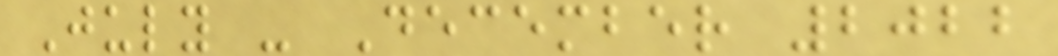July - December 2022
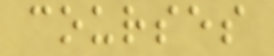courses
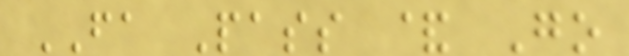FA Pass & Go
